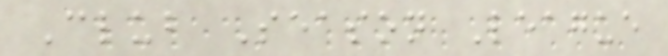Club Season League
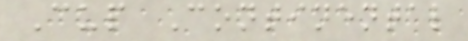Cup Continental
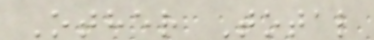Other Total
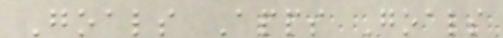Goals Apps Goals
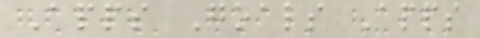Apps Goals Apps
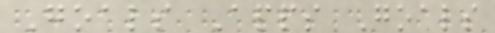Goals Apps Goals
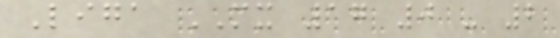Liga MX 17 0 - 2
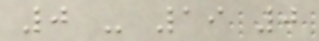0 - 19 0
